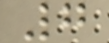7
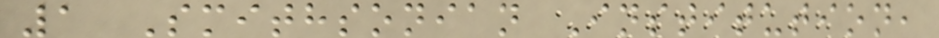1 Smithsonian Institution,
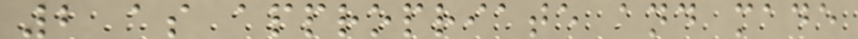2 as appropriate and made
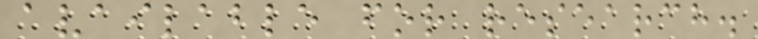available for research.
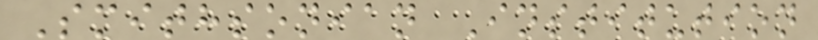Smithsonian Institution
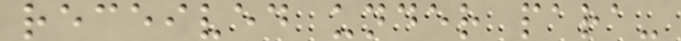received under para-
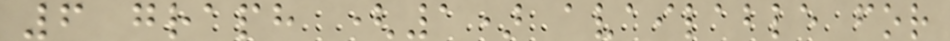6 graph (1) available for
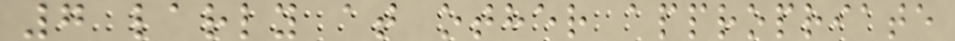7 larly at other appropriate
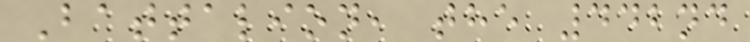Battalion, the 442nd
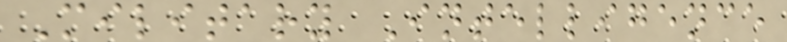Military Intelligence
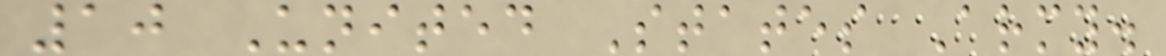10 United States Army.
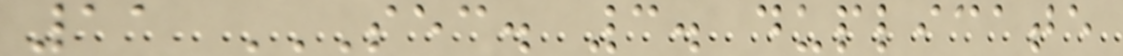11 SEC. 3. DUPLICATE
